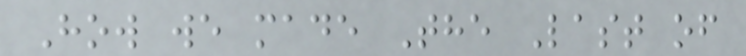How we made The Last of
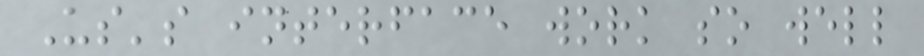Us's interface work so well
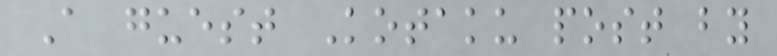A guest Kotaku post by
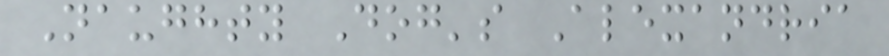Naughty Dog's Alexandria
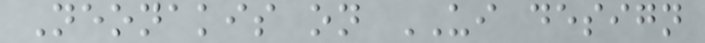Neonakis on UI design
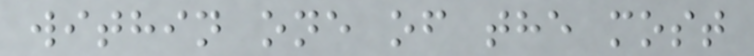within one of the most
